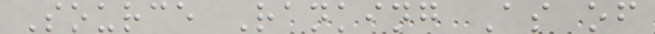Source Ranking As of
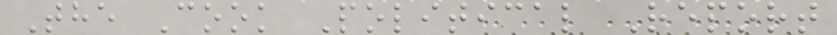The Cook Political Report
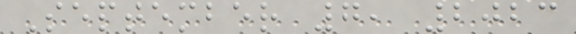September 7, 2023
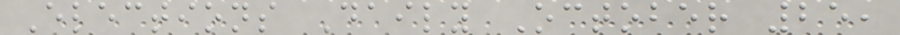Elections Daily October 25,
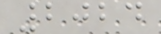2024
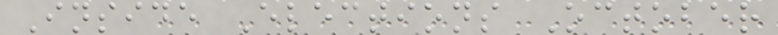Inside Elections October
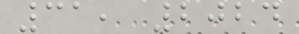31, 2024
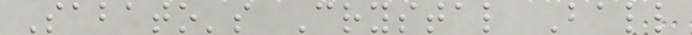Sabato's Crystal Ball
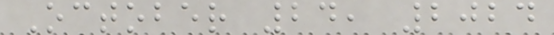October 24, 2024
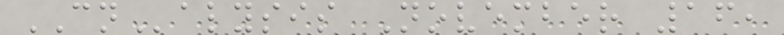CNalysis November 16,
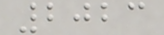2023
